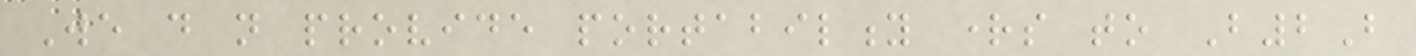We do not provide portability rights to B2B
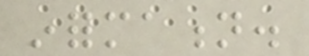information.
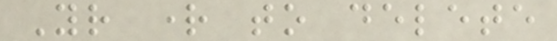Your right to delete
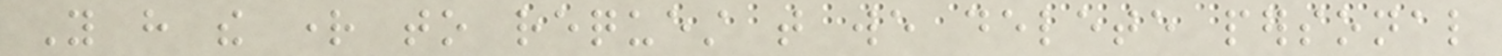You have the right to request that we delete personal
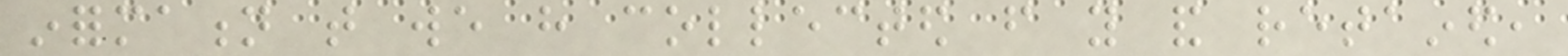information that we have collected from you and retained,
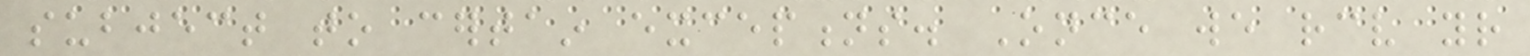subject to certain exceptions. Once we receive your
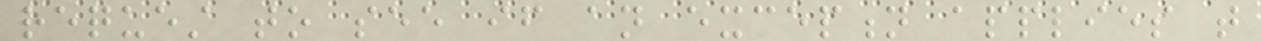request to see if an exception applies that
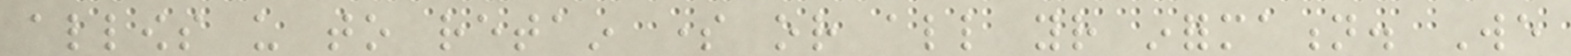allows us to retain some or all your information. We
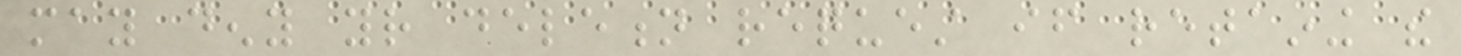may deny your deletion request if retaining the
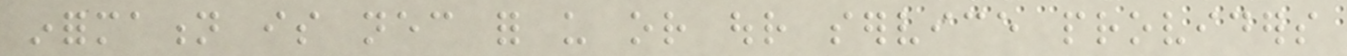information is necessary for us or our service providers
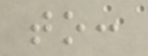to:
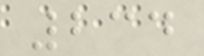234
